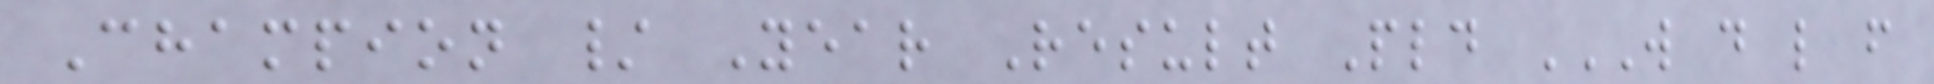Champion / Year Result Pld W D L F
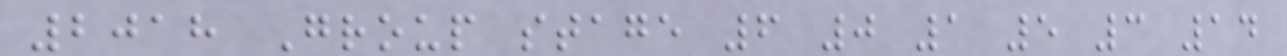2018 Group stage 6 0 1 5 3 14
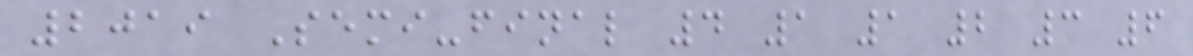2019 Semi-final 4 1 1 2 3 6
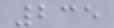235
